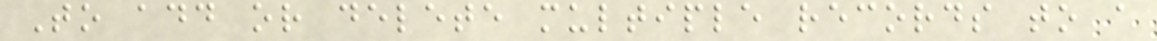To add or delete multiple records to a
